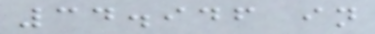34.946 in
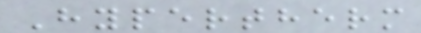Hypertherm
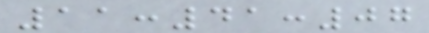11:41:07
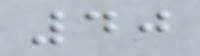40
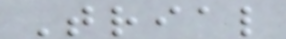Trial
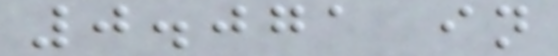0.071 in
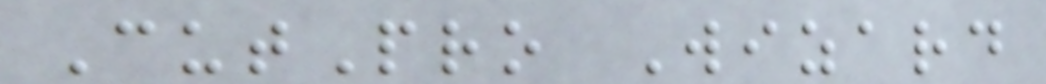CutPro Wizard
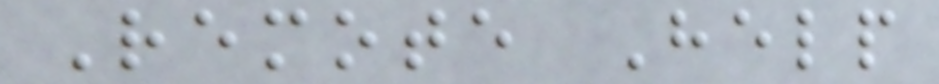Remote Help
